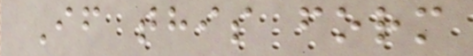If this form
